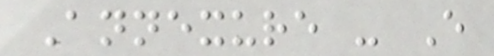Annexure - E
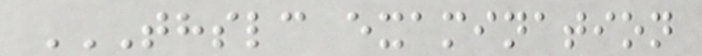THSLC EXAMINATION
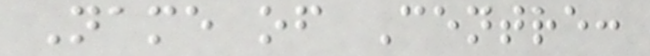Name of Centre:
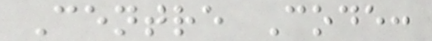Centre Code:
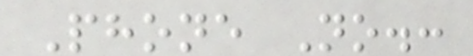Phone No.:
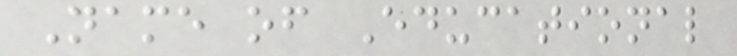Name of Educational
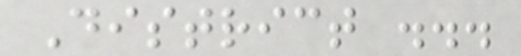District ...
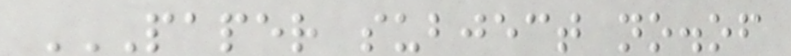PAPER SUBJECT NO.OF
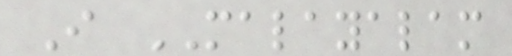I MALAYALAM
